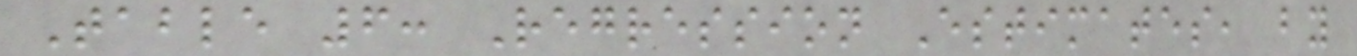Table 6: Regression Estimates, by
